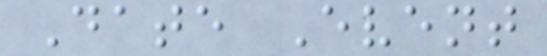Date Event
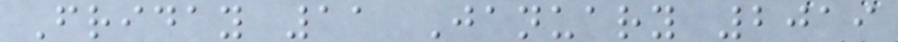Friday 11 January 2019
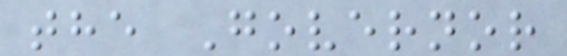the Governor
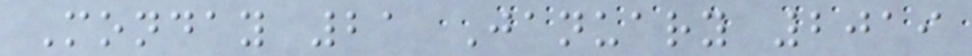Monday 21 January 2019
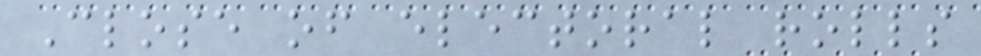Close of electoral rolls
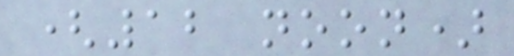(12 noon)
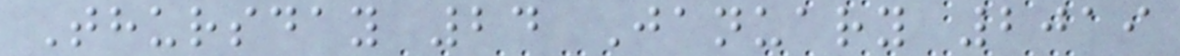Thursday 24 January 2019
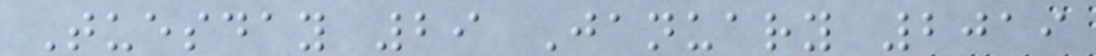Tuesday 29 January 2019
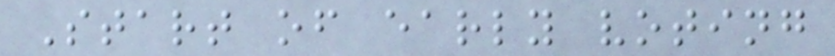Start of early voting
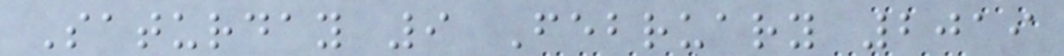Saturday 9 February 2019
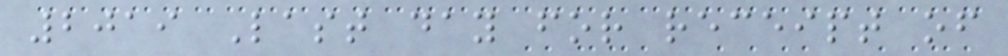2019 Last day for receipt of
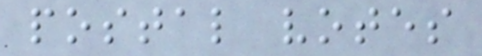postal votes
